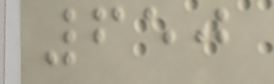650
